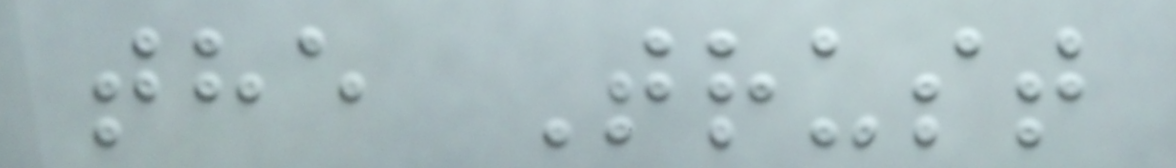the Trust
